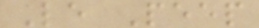Le Peep
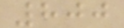800
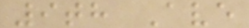9th Ave
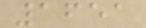1651
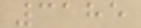3185
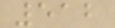512
